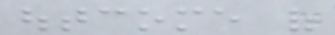outcome of
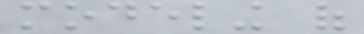modeling of
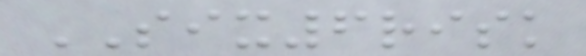SIX6risk
